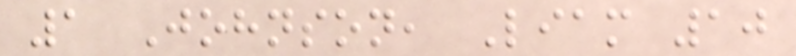1 Johnson, Liam 10
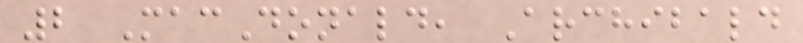2 MacDonald, Archibald
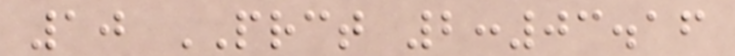10 PRCT 2:03.16
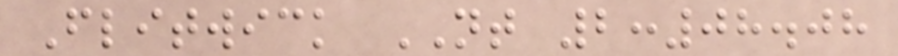Flitwick NT 2:08.08
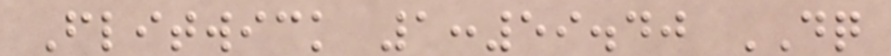Flitwick 1:59.40 DQ
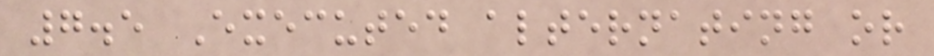7.5 Executed alternating or
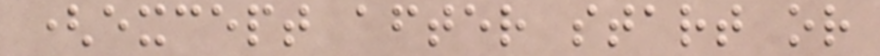(except after start or
